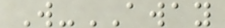W-AWAY
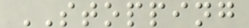STOPPING
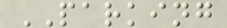PARKING
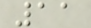11
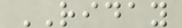RIDAY
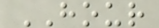HOUR
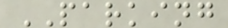PARKING
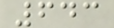643
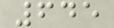645
